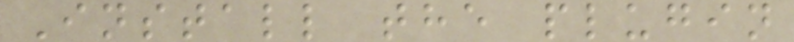Install the plugin
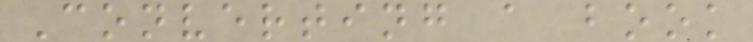Converting a book
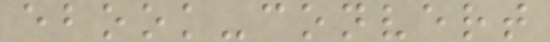ebook-convert
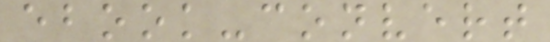ebook-convert
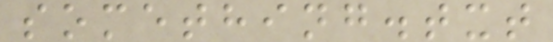something.txt
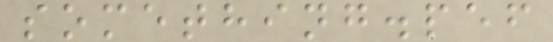something.pef
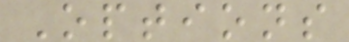Options
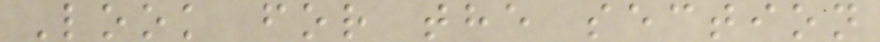Look for the section
